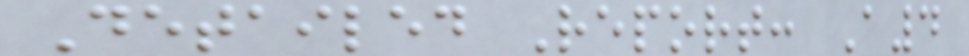Detailed Report: A4
